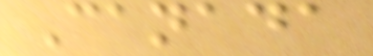Canada
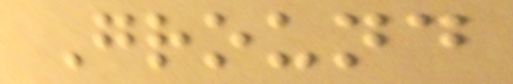Ground
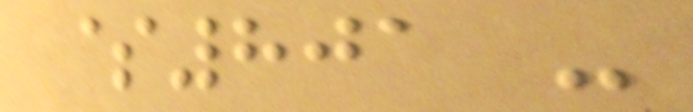$801 -
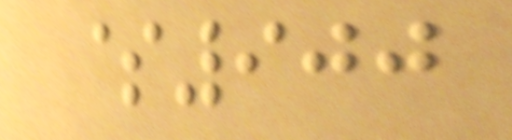$900
